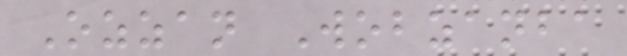Ozzan Wobzanba
